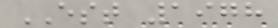EST 1978
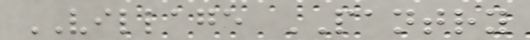VILLAGE PANTRY
